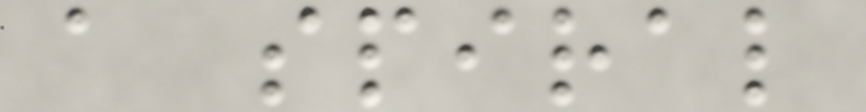a spiral
